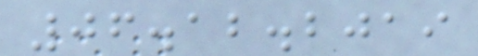06.12.2019
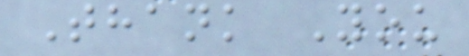Thank You
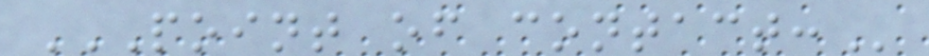POINT OF CONTACT:
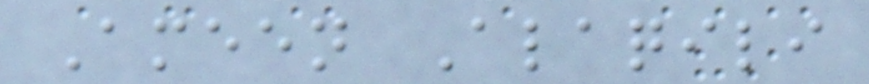Ameen Alaqili
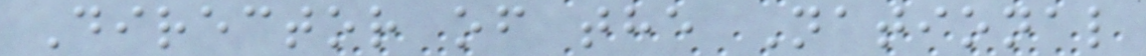Director of the National
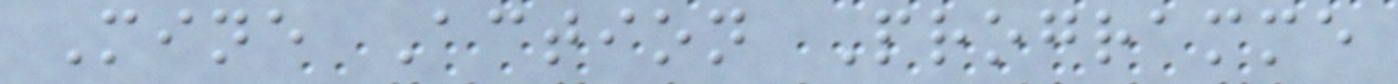Mine Action Programme
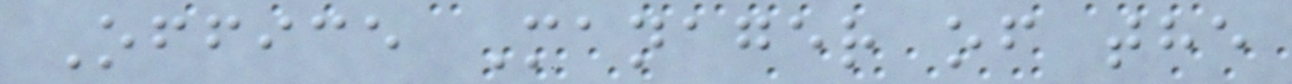Office Manager of the
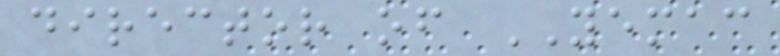director of YEMAC
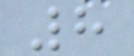8
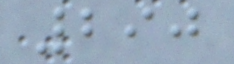290
